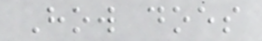How does
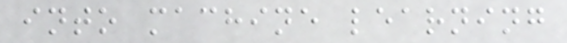into machine learning
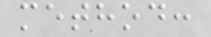method:
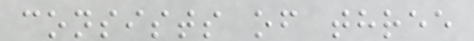consists of three
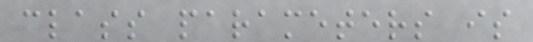class parameters is
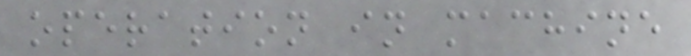operation in machine
